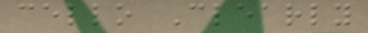cello Clearly
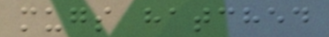mugs hatched
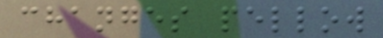changes pellow
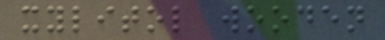xylitol wooden
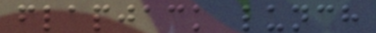flapjack lunch
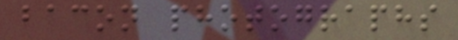bacon photographs
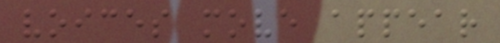voices move appear
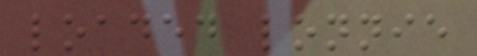loaded lonnie
